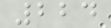224
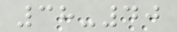38-40
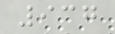937
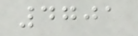4701
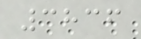3836
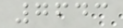7643
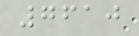7610
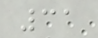31
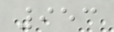953
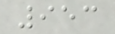953
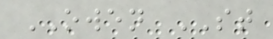OWEN ST
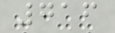716
